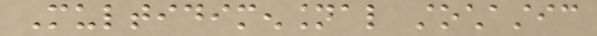Multidimensional stochastic
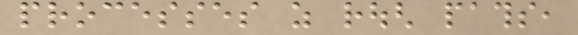processes as rough paths,
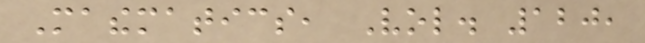Mathematics, Vol. 120,
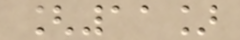[11]
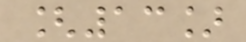[13]
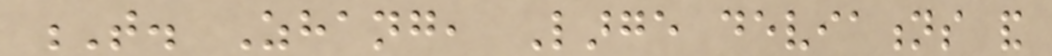T. Zhang, Large deviations and
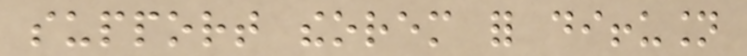support theorem for diffusion
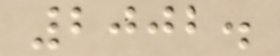2002.
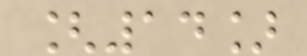[14]
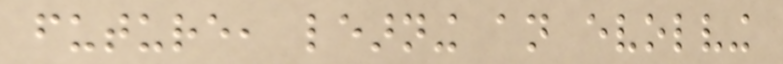future, learning an evolving
